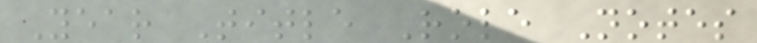Year Title Role Notes
